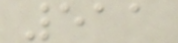511
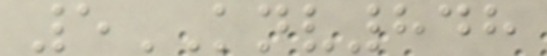5KNV848
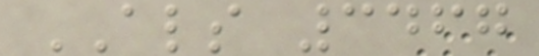ALS 3467
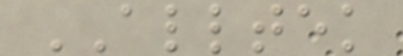ALLTEK
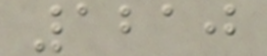1210
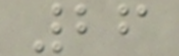26
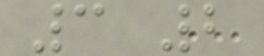3 2
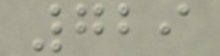729
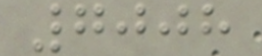7008
